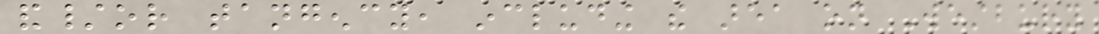and/or tangency, including the area on Westbury
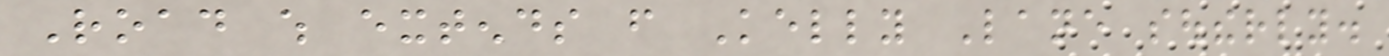Road which extends from Kelly Lane southerly.
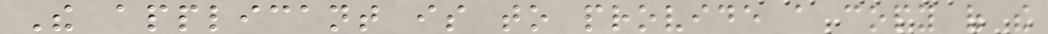The applicant is to provide a copy of the
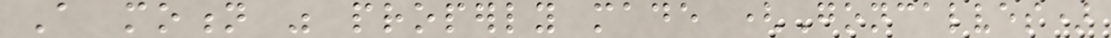A motion was properly made (Goncalves)
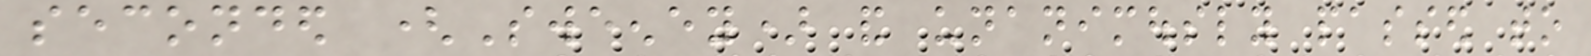seconded (Sweeney) and unanimously passed to
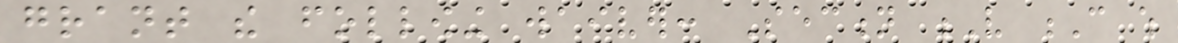grant the following waiver: Section V C which
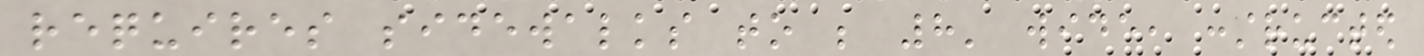requires sidewalks to be 8' wide, constructed
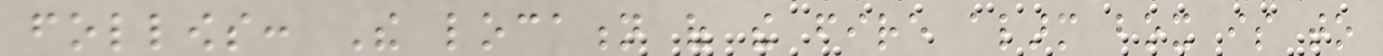follows: The location of the fire alarm box is to
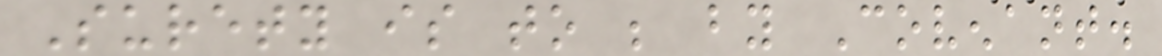Surety is to be by Covenant.
